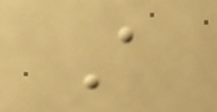A
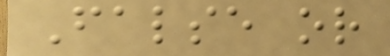False or
